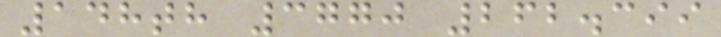148th 3770 262.399
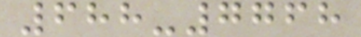688-7768
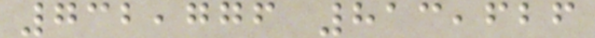732,776 813,626
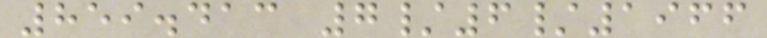859.413 7/6/1966
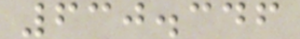630.346
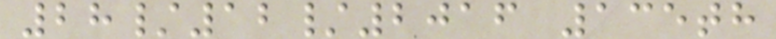28/12/2016 135th
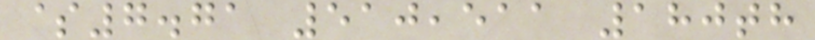$7.71 510,511 180th
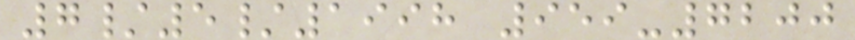7/5/1998 959-7200
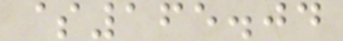$165.04
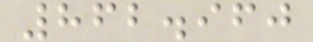862.960
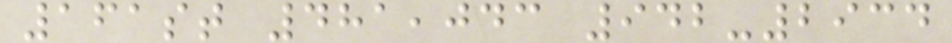161st 481,043 942-2934
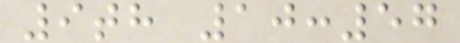9th 10:57
